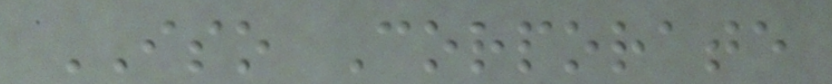ISO Corporate
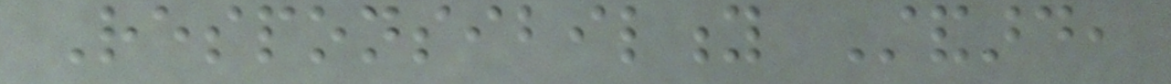Responsibility Standard,
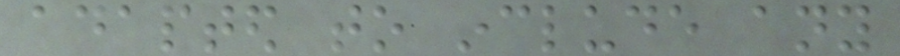adapted to include any
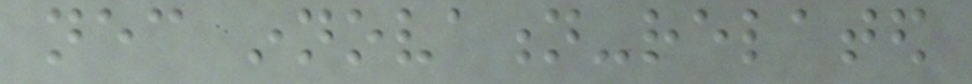necessary innovation-related
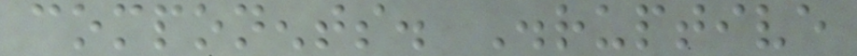components. Disruptive
